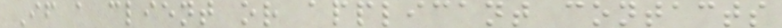If a client or applicant contacts
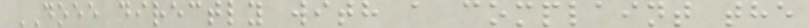DOEE directly with a complaint the
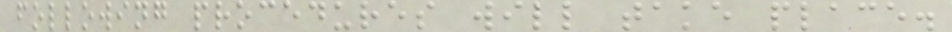following procedures will take place.
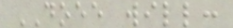DOEE will:
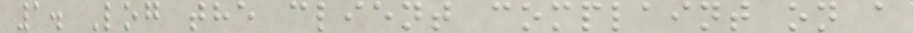1. Log the client complaint on a
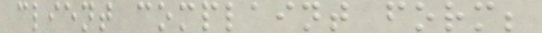client complaint form;
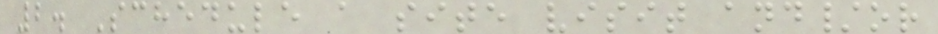2. Schedule a site visit and/or
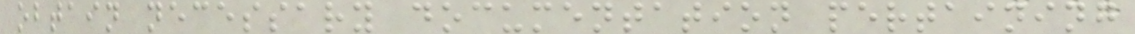obtain necessary documentation pertaining
